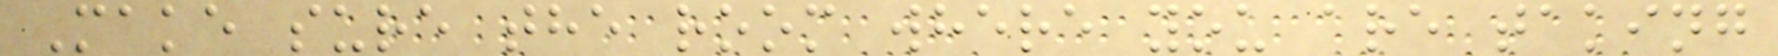Make sure the room where you are taking
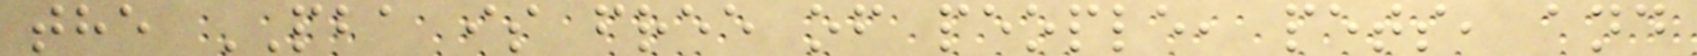the PBA is free of people, pets, and
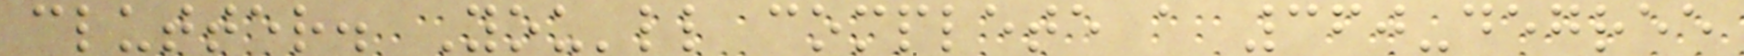clutter. You'll complete a 360-degree
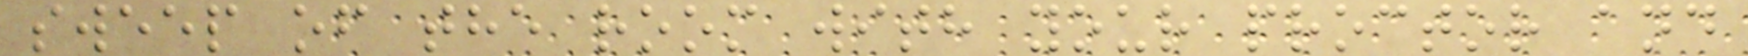sweep of the room with your proctor and
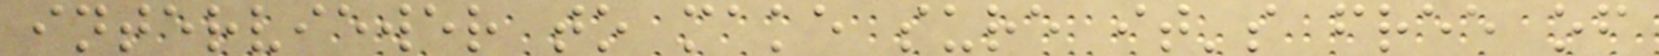interviewer to make sure it's free of
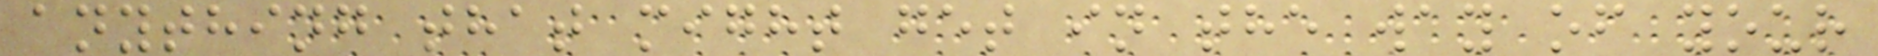anything that might get in the way of your
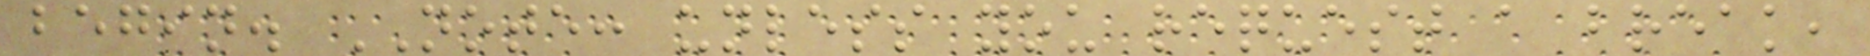begin. NOTE: unless you request a break,
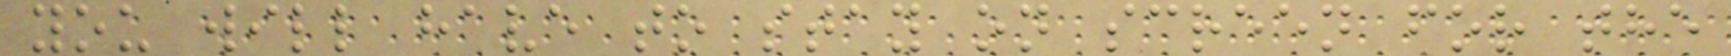you will have to stay on screen for the
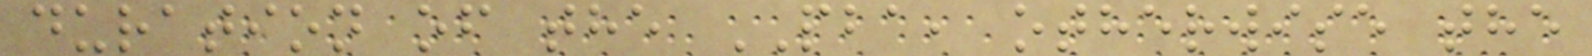duration of the PBA, otherwise the
